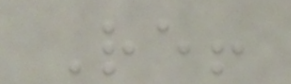Re!
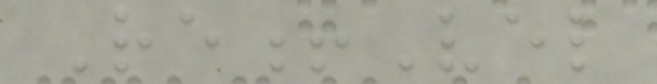Re!Vel
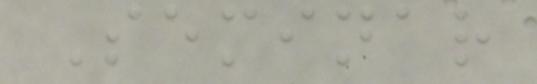Seminar
